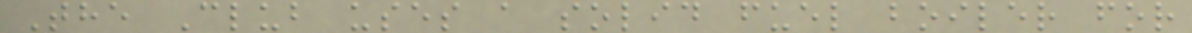The Club uses a solid fuel boiler for
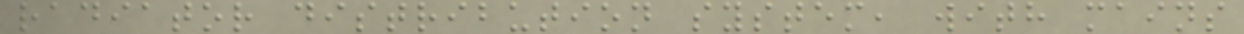radiator distribution system, with mains
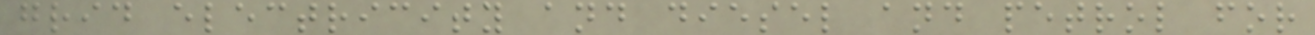grid electricity and diesel and petrol for
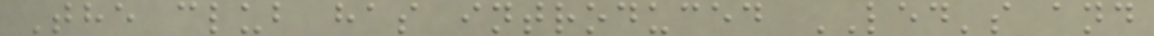The club has introduced LED's and
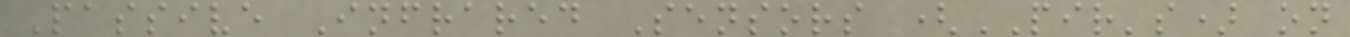Passive Infrared Sensors (PIR's) on
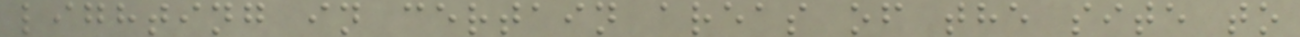lighting in certain areas of the site to
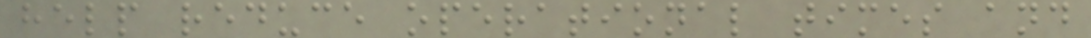help reduce operational times and
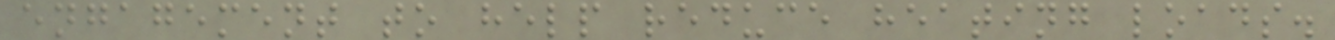engagement to help reduce heating loads.
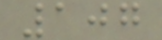107
